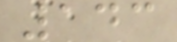143
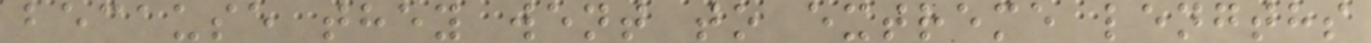because they went to extreme lengths
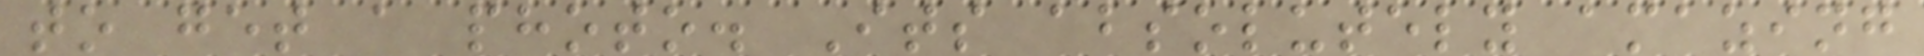to get a photo. Its absolutely amazing
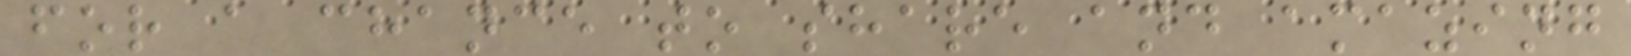for a chance to share and amazing
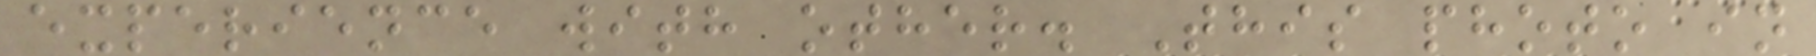experience with other. This photo in
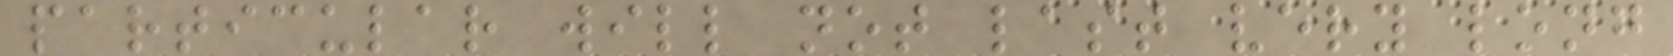particular will not last very long
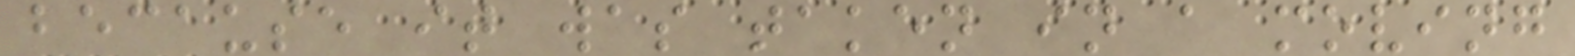because it was taken in a moving
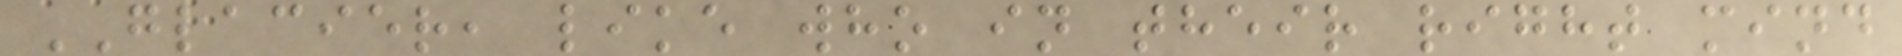GLACIER, like who in their right mind
